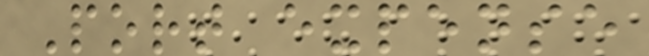Port expense
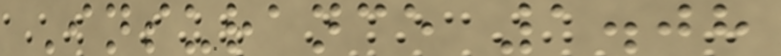Insurance 1.08
